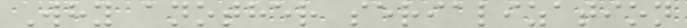Why another serialization
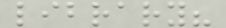library?
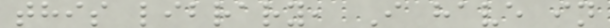this library, I have in
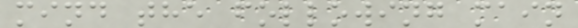mind the following main
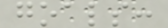goals:
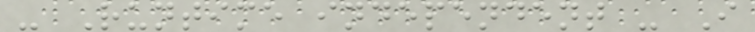- Runtime independent - I
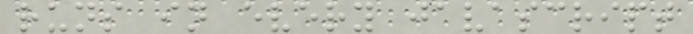runs in every javascript
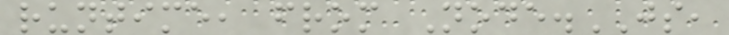runtime, from Node.JS,
